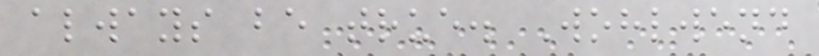always be true. Wohlwend
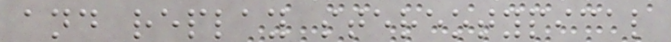and replay stereotypical
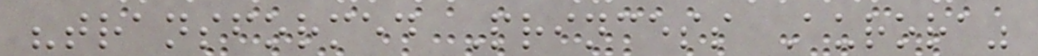"transformed Princess Aurora"
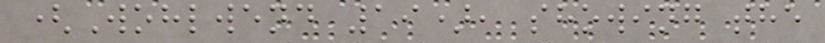(Wohlwend 19), showing the
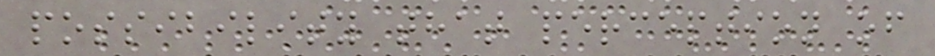possibility that perception of
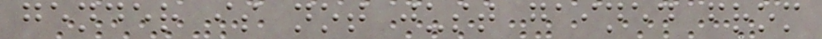gender is not just gained from
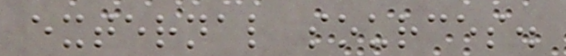external sources.
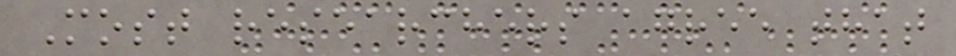Most researchers agree that
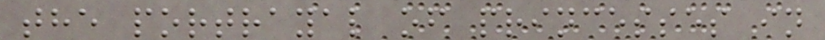the portrayal of princesses in
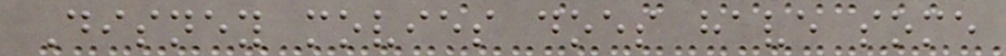Disney movies does have some
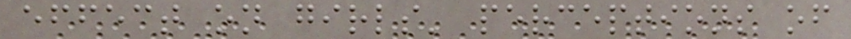effect on girls' perceptions of
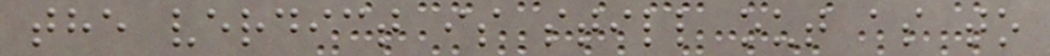the verdict is still out as to
